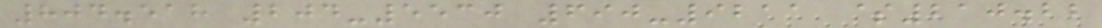804.518 204-5530 690-9211 $210.22
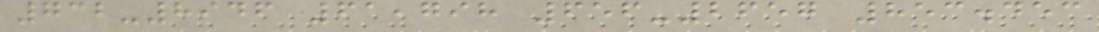732-8946 61,798 656-2657 853.453
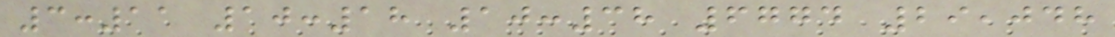3:11 10:18 10:38 6774 29,048
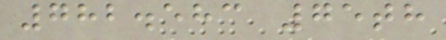782.583 75th
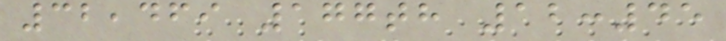32,469 177th 12:45
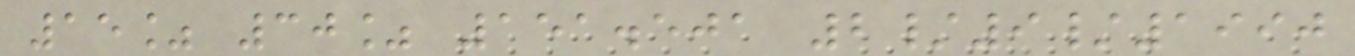15% 30% 151.501 2/9/1990
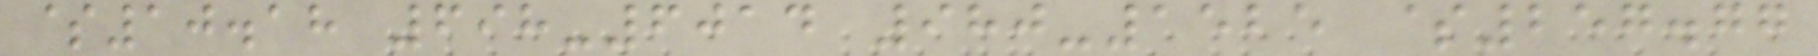$10.18 698-6014 980-1525 $257.77
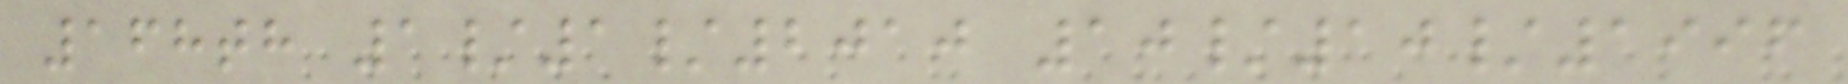168th 1/1/2010 10/10/1996
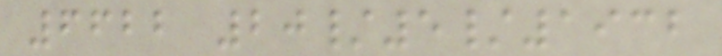6622 20/5/1932
